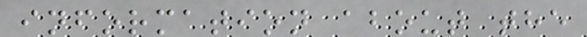information about the
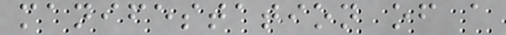manifestation of a
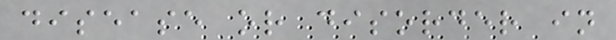disease or disorder in
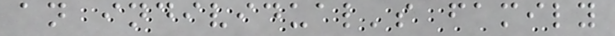an individual's family
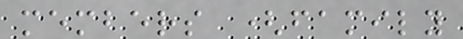members (family
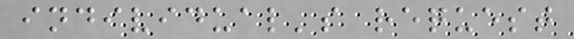individual's request
